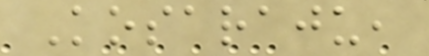Kosaraju,
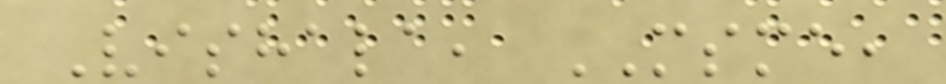Vishala, MSME,
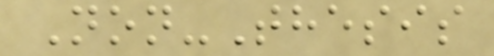Non-Thesis
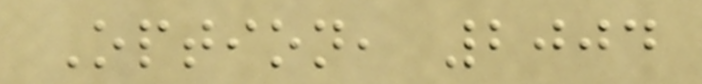Option, 2004
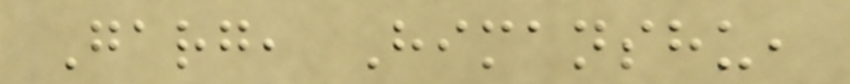Garg, Himanshu,
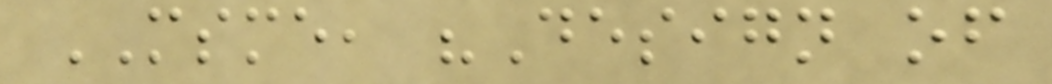MSME, "Design of
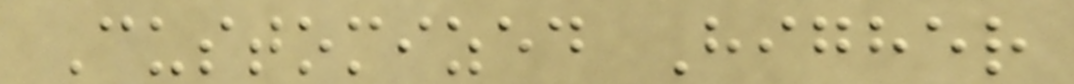Customized Higher
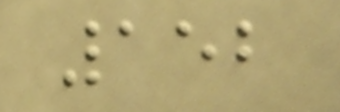152
